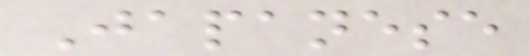Japanese
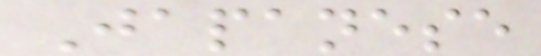Japanese
